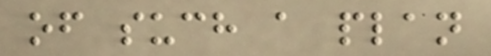of such a plan
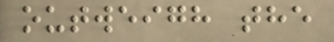outweigh the
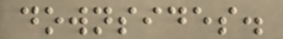downsides.
